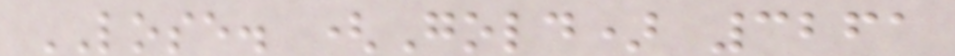LOSE. (Gold) 3261
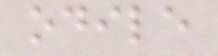odile
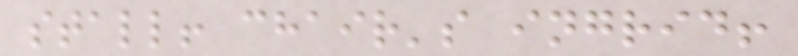stall! chair's ingrid!
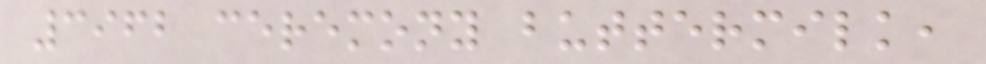3962 ceremony buttermilk,
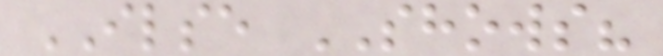ILSE SHOWS?
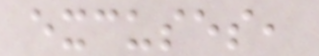excuses,
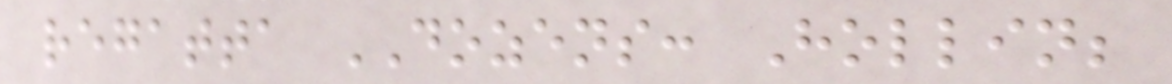regatta DOZENS: Hollin;
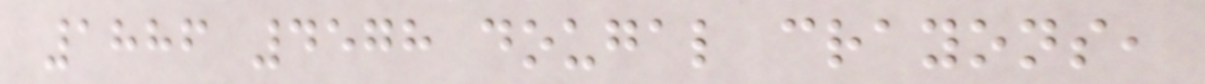1886 4578 dougal crayons,
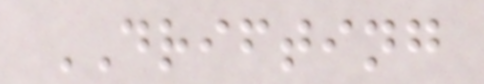DRIFTING
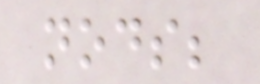nods;
